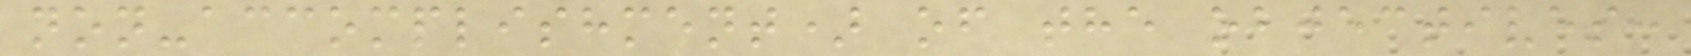non-accomplishment) of the objectives:
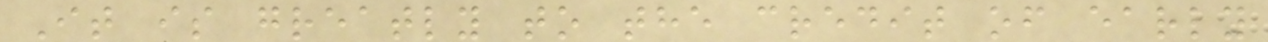It is greatly to the credit of early
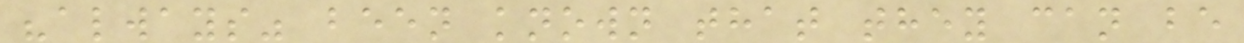"always" been known that they can be
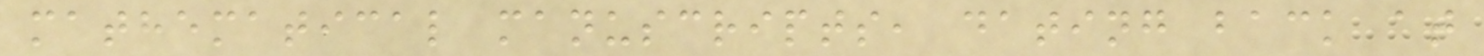mathematical manuscripts, dating back at
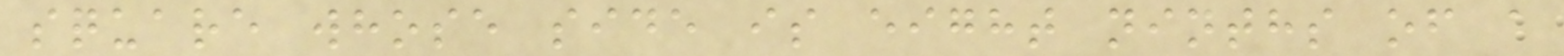square whose side is eight ninths of a
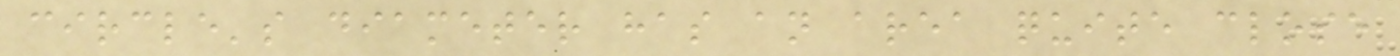circle's diameter has an area quite close
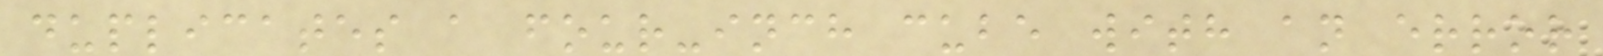duplicates a four-inch cube with an error
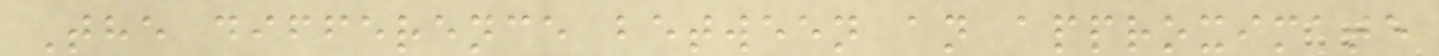The difference between an approximate
